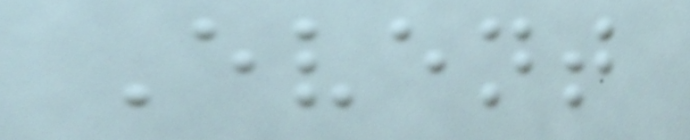Event
